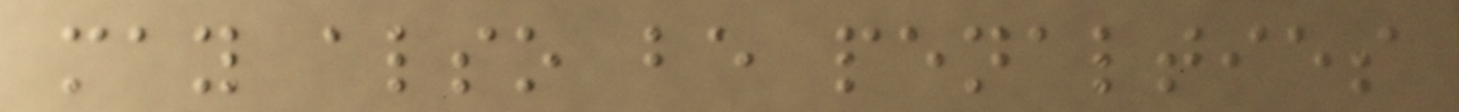may also be penalties
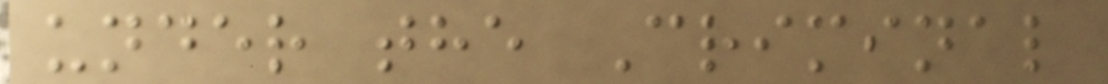under the Criminal
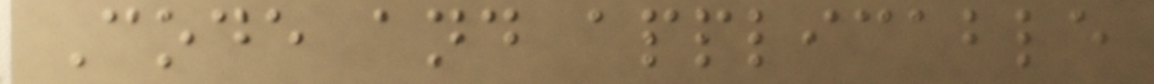Code and applicable
